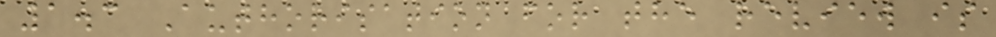1.3 Authorisation for the review is
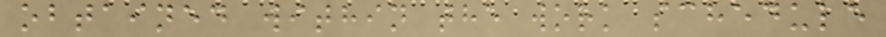obtained within the work schedule
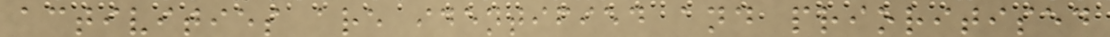activities are identified and prioritised
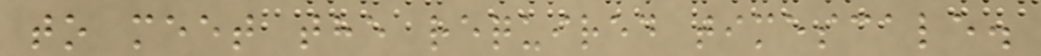to meet the required timescale.
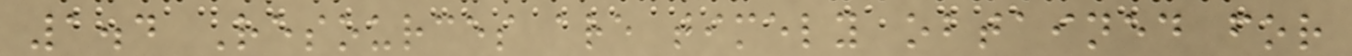1.4 Resources are timely obtained for
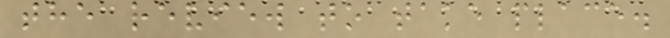the review to take place.
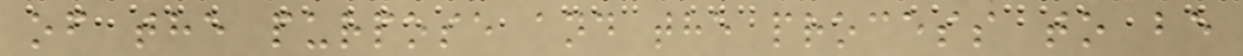of the purpose and the process to be
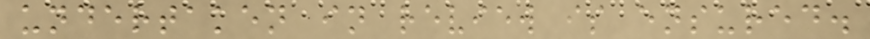undertaken in review is ensured.
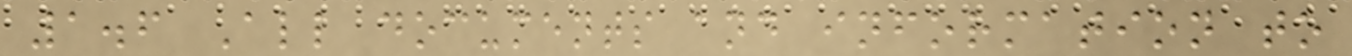1.6 All documents and information to
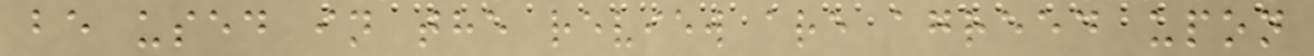be used in the review are agreed upon
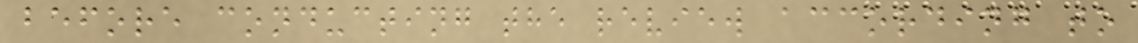before conducting the review according to
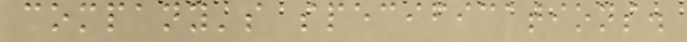company's specifications.
